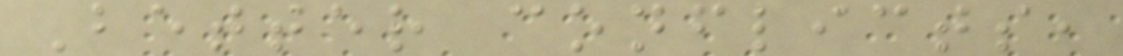Better conflicts,
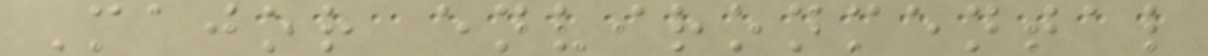Major environmental
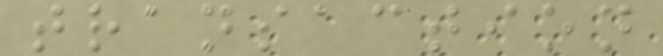transaction
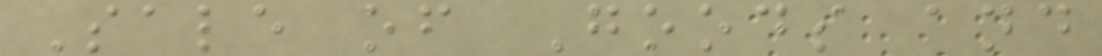Sale of Goods and
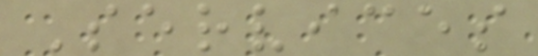Services
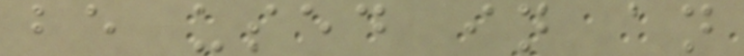be used in an
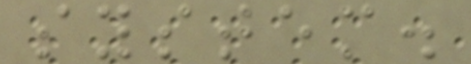system.
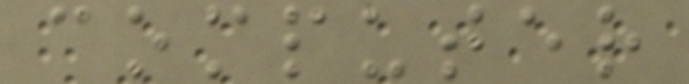computer
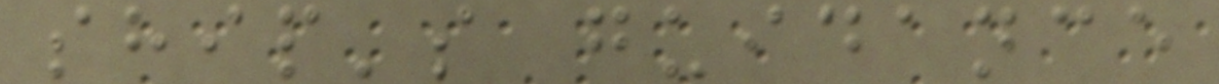ship's guidance
